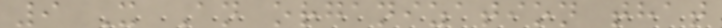9 X An organization that
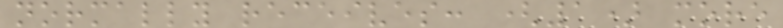normally receives: (1) more
